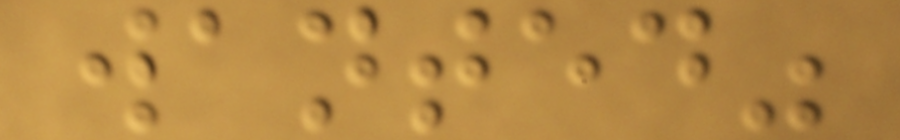wanted"
